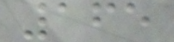165
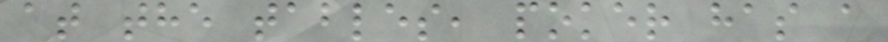at the tables, poker has a
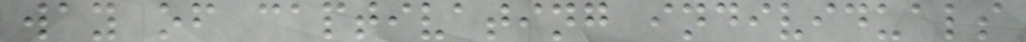way of captivating individuals
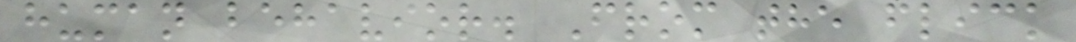human behavior. From the flick
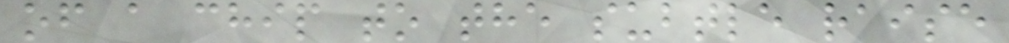of a chip to the subtle raise
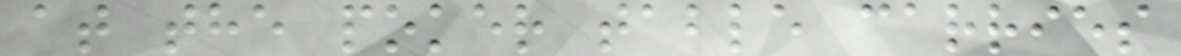at the poker table carries
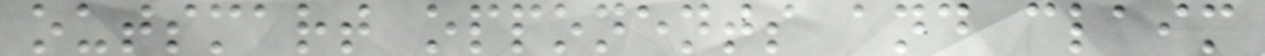outsmart opponents and claim
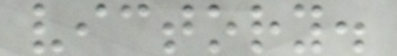victory.
